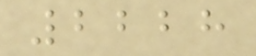2228
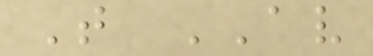T AV
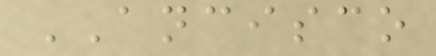ANCISCO
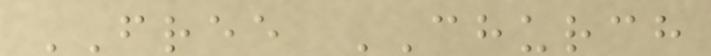FREE CHURCH
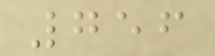756
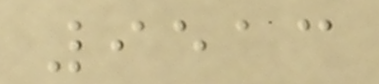9513
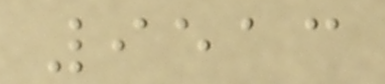9513
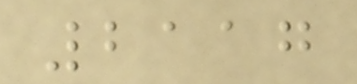2117
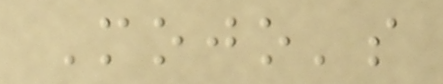Mojo's
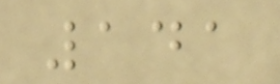141
